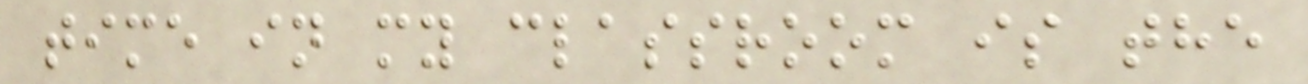time in my classroom is the
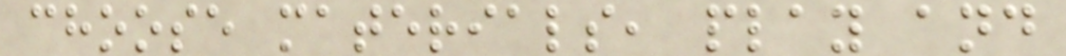choose materials, play and
